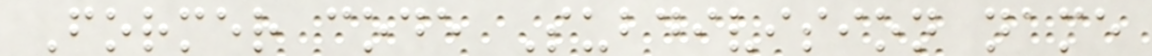Former code Subdivision name
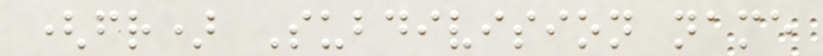(fr) Subdivision name
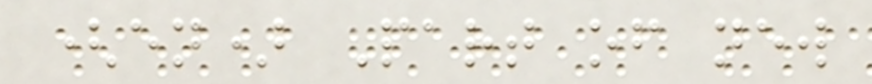(en) Part of new
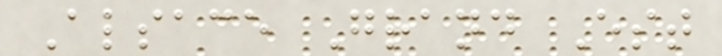Alsace Grand Est
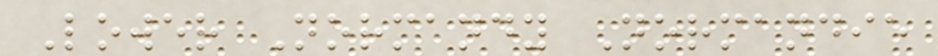Lower Normandy Normandie
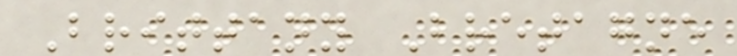Brittany Bretagne
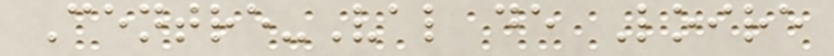Centre-Val de Loire
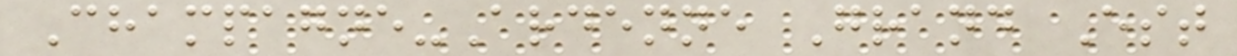Champagne-Ardenne Grand Est
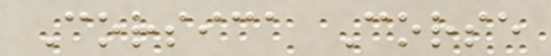Corsica Corse
